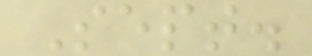Sept.
